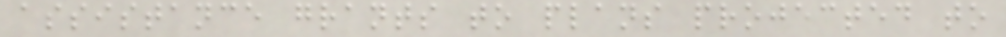assistance grants to plans projected to
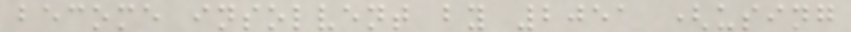become insolvent by 2051 (using
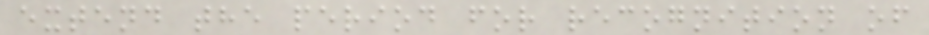extend the period for recognition of
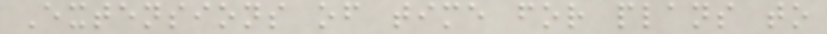Extensions of time for plans to
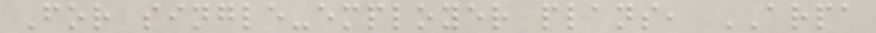For single-employer plans, ARPA
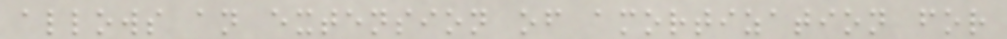allows an extension of amortization for
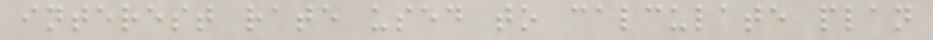interest rate used to calculate plan
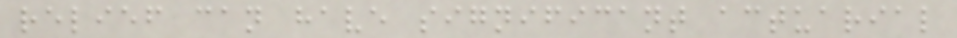relief can have significant actuarial
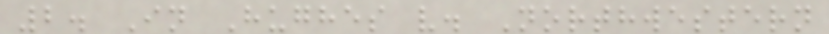2. In Hughes v. Northwestern
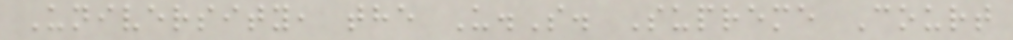University, the U.S. Supreme Court
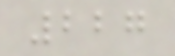227
